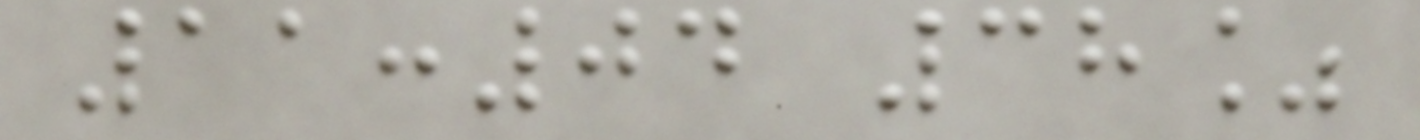11:04 38%
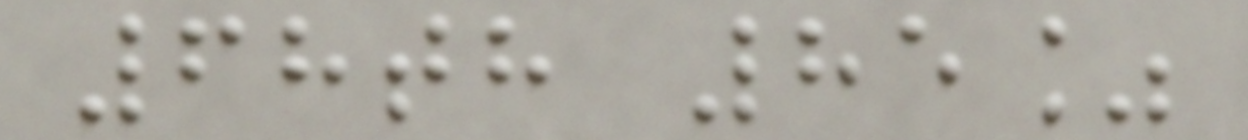68th 85%
